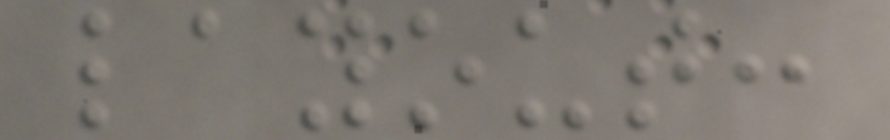layout:
